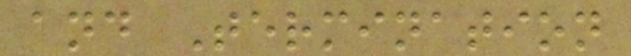and Termination
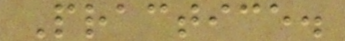Practice.
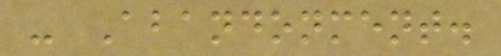- Abandonment.
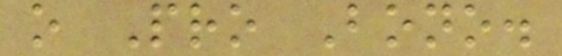o Pro Bono.
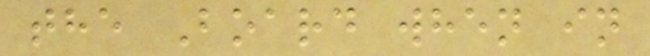the Board when in
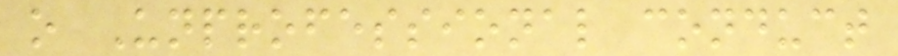o Unprofessional conduct
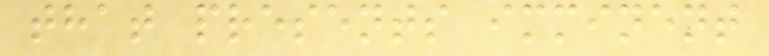that presents imminent
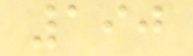190
